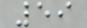59
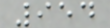954
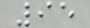95
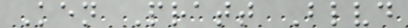Ken Pratt Blvd
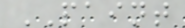PAINT
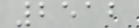2512
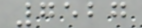7527
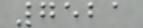7521
